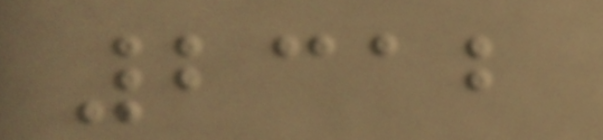2312
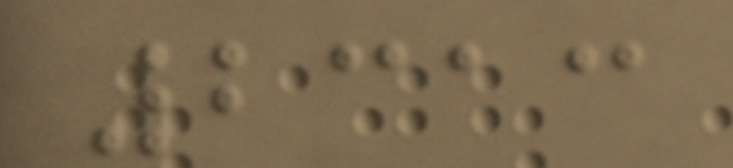2313
